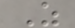Z
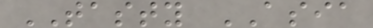TASTY ASIA
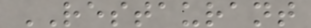RESTAURANT
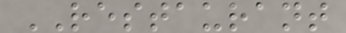RESTAURANT
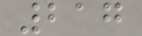217
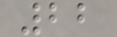22
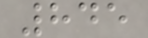845
